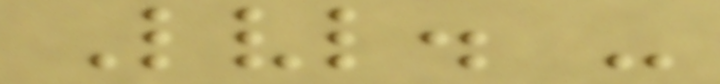Lvl. -
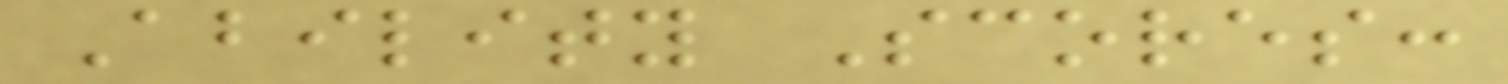Ability Scores:
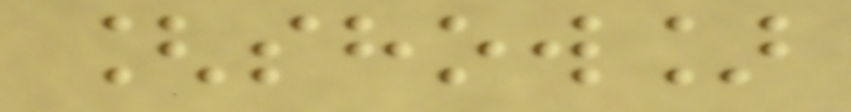[show]
